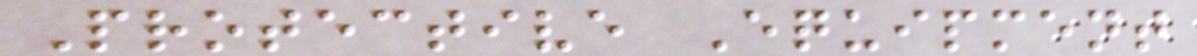Protective Equipment
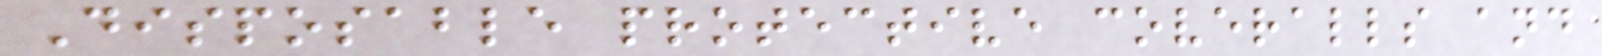Disposable protective coveralls and
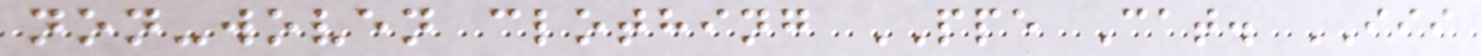non-woven clothing PPE Cat. III
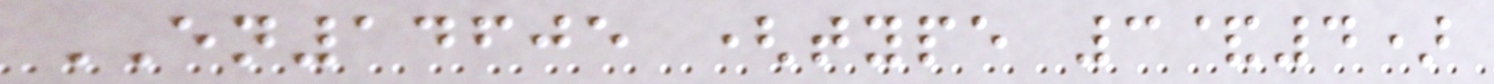EN14605 (type 3&4)
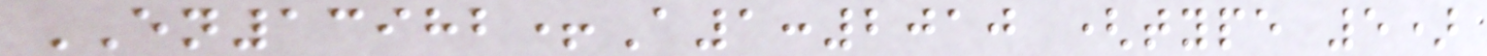EN13982+A1:2010 (type 5)
